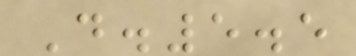D.5.5
